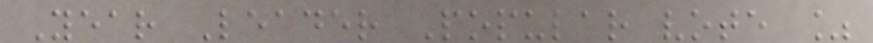Year Leader Popular vote %
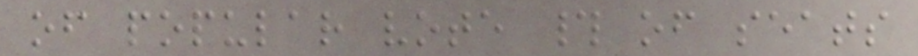of popular vote # of seats
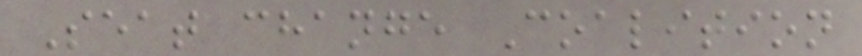Seat change Coalition
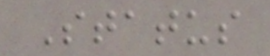Status
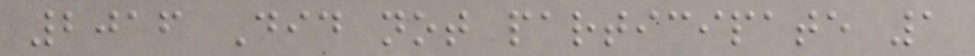2016 Did not participate 1
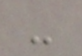-
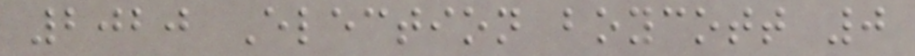2020 Election boycott 0
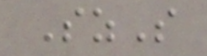SzS
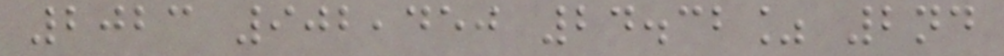2023 902,450 24.32% 2nd
